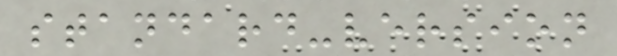standard-version
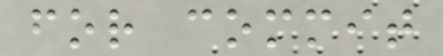for commit
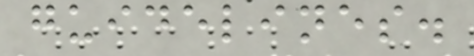guidelines.
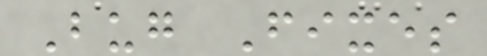Bug Fixes
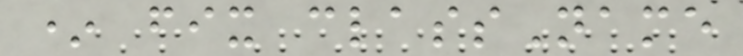* fix className
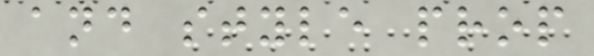and style prop
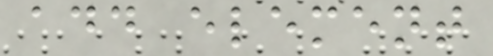add element
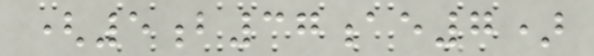(5b37ae7)
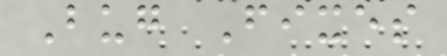Bug Fixes
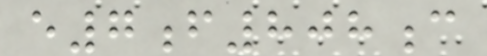e7f808c
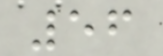56
